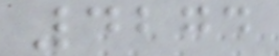4274
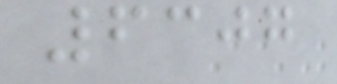6307
